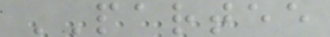PARTEE
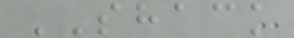SHACK
